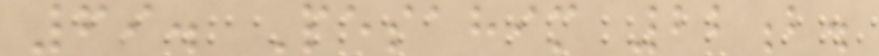69. Pesahim 22b.
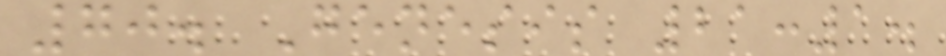70. Genesis 21:1.
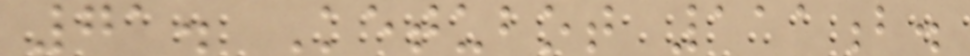71. Ketubot 111b.
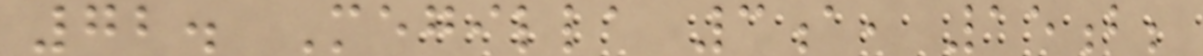72. Megilla 3a, 15b;
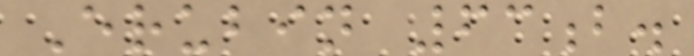Erubin 63b.
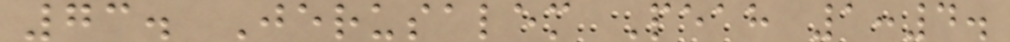73. Jerusalem Peah 1:4.
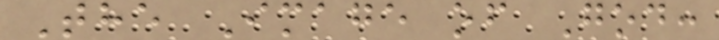The Image of God:
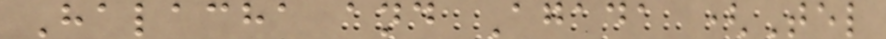Halacha and Agada (Tel
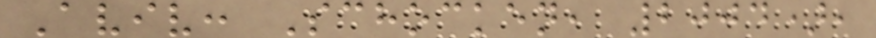Aviv: Schocken, 2004),
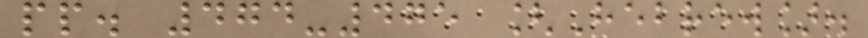pp. 474-475 [Hebrew].
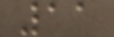11
